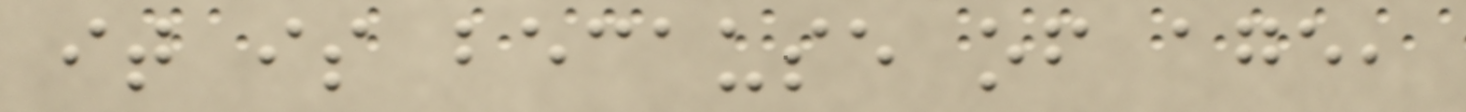it is because of age,
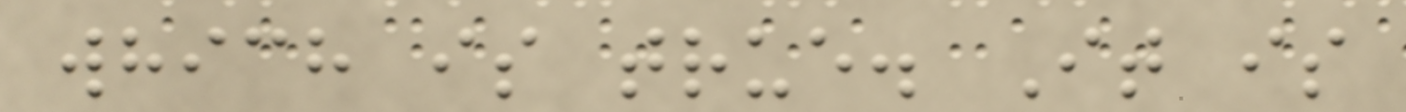which is true. It is
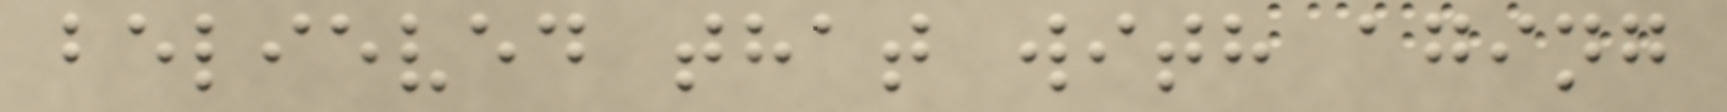believed that with aging
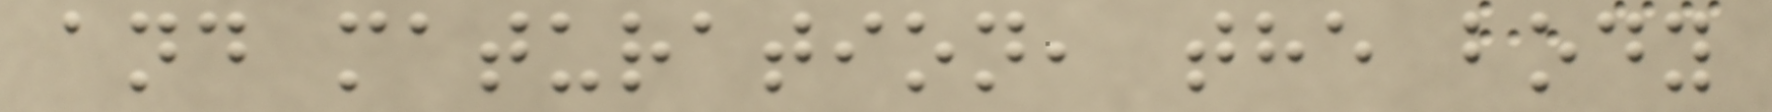and maturation, the body
